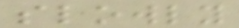slowly
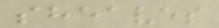sheaves
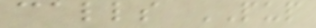calls PUP
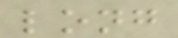long
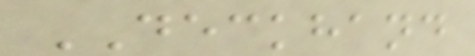DECKHAND
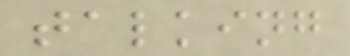talking
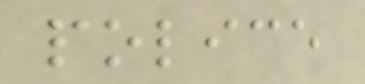police
